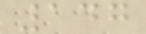147
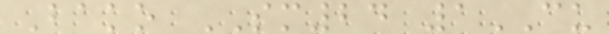Bako SM24 1CU
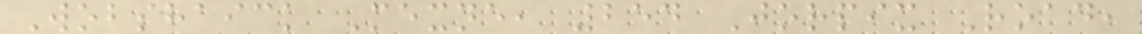Wobshaick Mexne, 254 Jorpix Road,
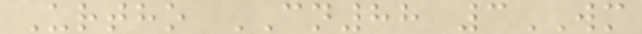Urtho CN88 3WM
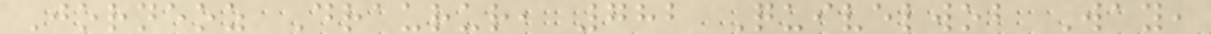Jorneoz Draurur, 782 Quivelwob Way,
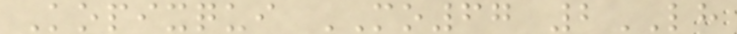Kopixqui MO67 2LH
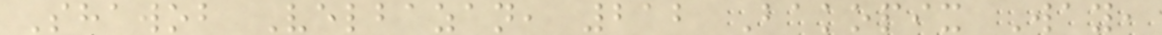Shawob Velbazan, 212 Bakopix Way,
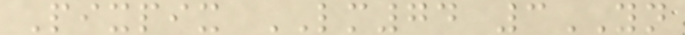Pixpix LM74 3YN
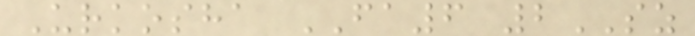Urkosha FA6 2SZ
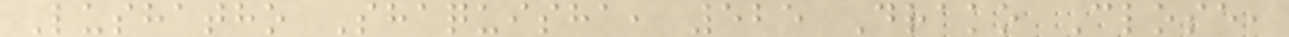Lushatho Shaquisha, 525 Drako Close,
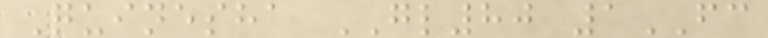Quinesha GL80 1FC
